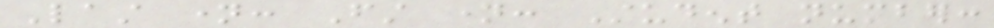Last name: First name: Student number:
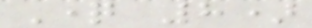Question 8)
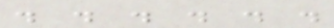. . . . . .
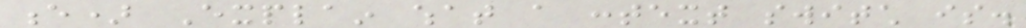e) Explain what a context switch is.
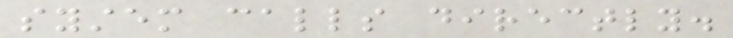system calls directly.
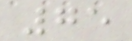75
